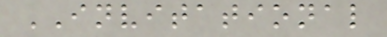INVITATIONAL
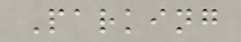Parking
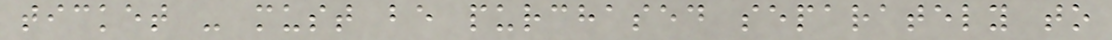ticket - must be purchased separately to
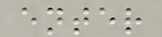enter
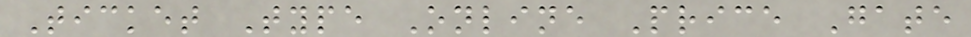Ticket Type Online Price Gate
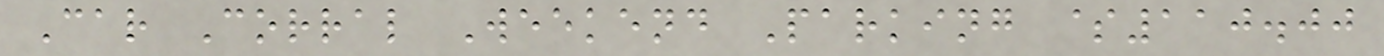Car Corral Weekend Parking $110.00
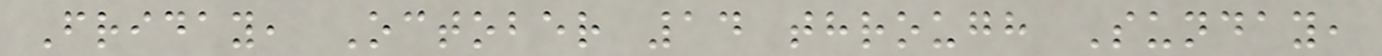Friday, October 14 through Sunday,
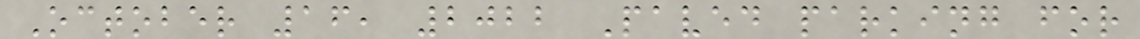October 16, 2022 Paved parking for
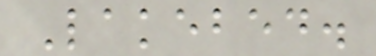Lakebed.
